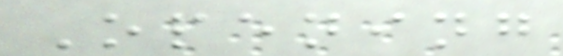Opening
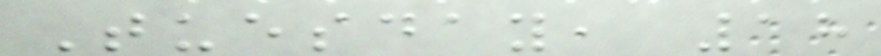Tuesday, 18
